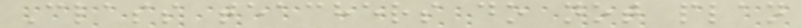Class teachers do not plan
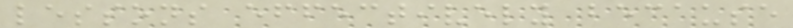lessons effectively because
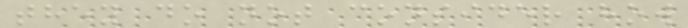they do not consider how
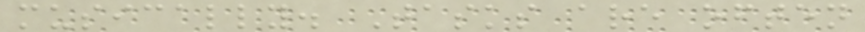musically. Tasks are often
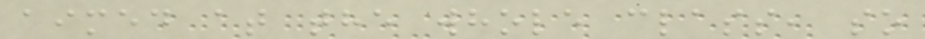aimed at the whole class, so
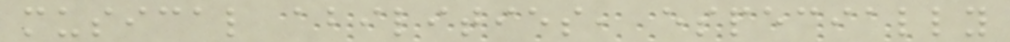musical abilities, especially
